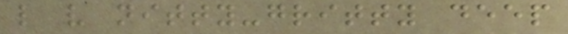like very nitty-gritty deep
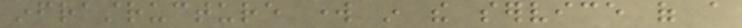infrastructure work in the service of a
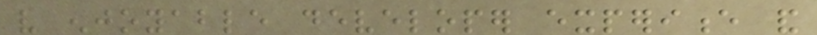very enjoyable developer experience and
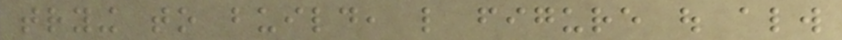trying to build, like figure out always
